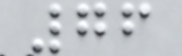76
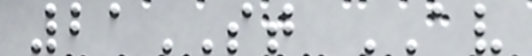21ST AV
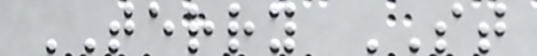TERRY ST
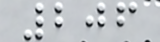206
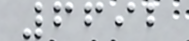6692
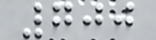700
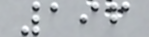196
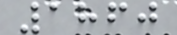1860
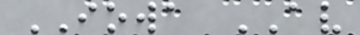IOWA AV
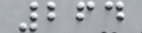264
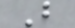B
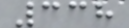338
